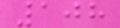108
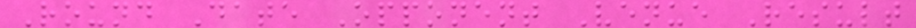Round Date Opponent Venue Result
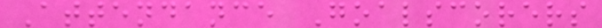Attendance Goalscorers
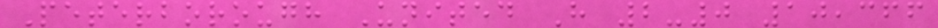Peterborough United H 2-0 10,366
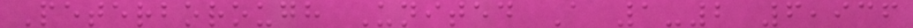Peterborough United A 1-2 6,936
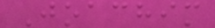Joachim
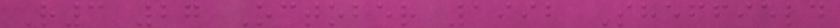R3 27 October 1992 Sheffield
